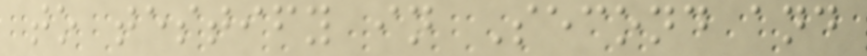to testify in Second and
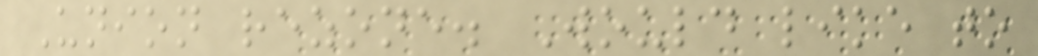Union rezone. Would like to
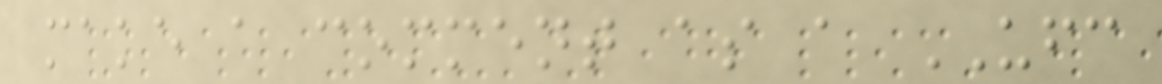make a comment as a UFC
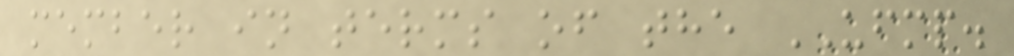member in terms of the UFMP.
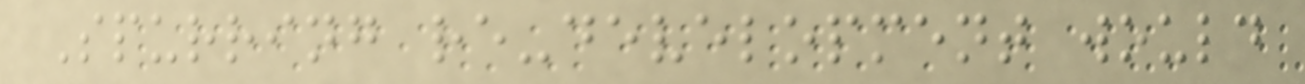Spurring re-development would
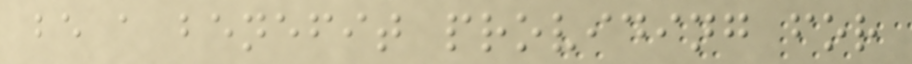be a benefit providing for
